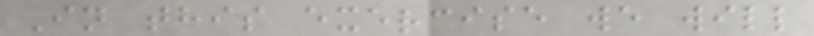In this exercise we will
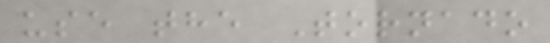use the Tornado
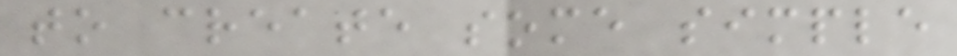to create some simple
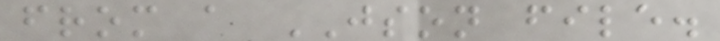from a JSON file.
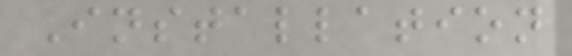Installation
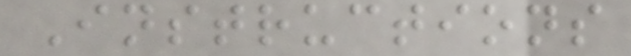Instructions
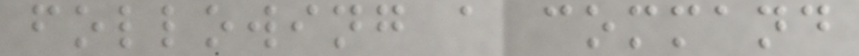following a command
